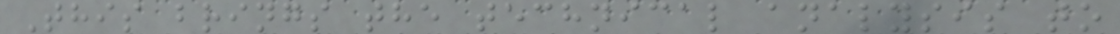This brings the technical analysis to
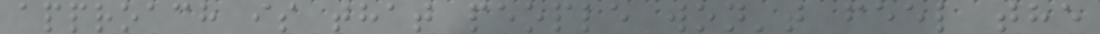approach is that people won't feel the
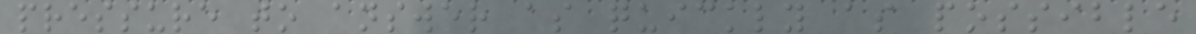pressure to answer as quickly as possible
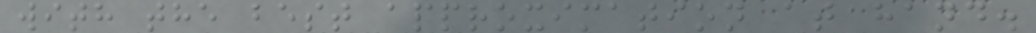with the best approximation at hand.
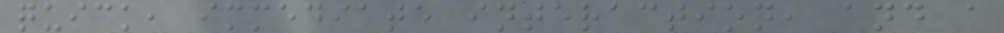quick, immediate interaction, and a
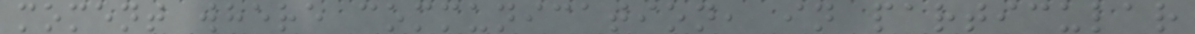moment where communication, in particular
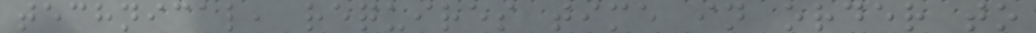technical, requires time in order to
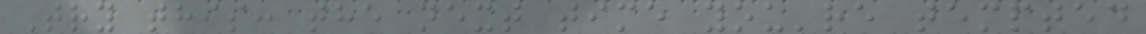Try this: the next time you're tempted
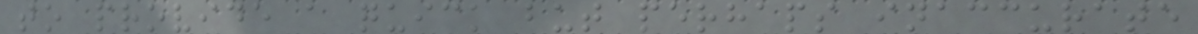to provide a quick but perhaps inaccurate
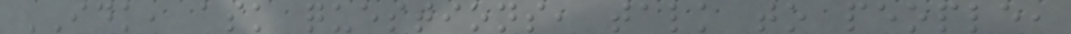IDK, ask questions, talk to people,
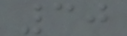30
